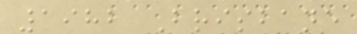1982 Brisbane
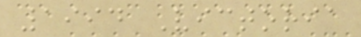1994 Victoria
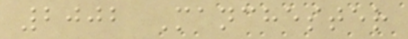2002 Manchester
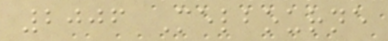2006 Melbourne
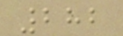282
